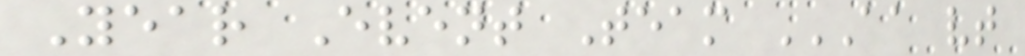Year Event Team AA VT
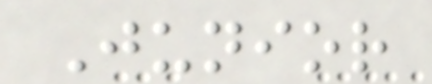Junior
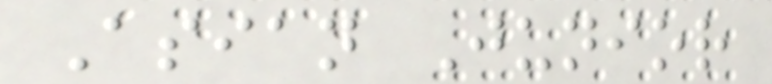Asian Junior
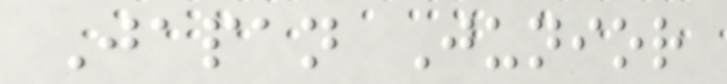Japan Junior
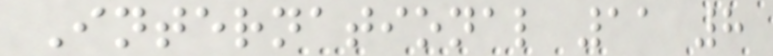International 11 8
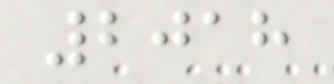2018
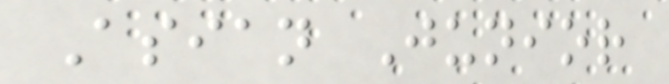Asian Junior
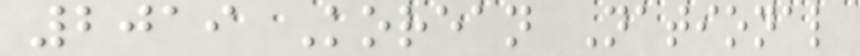2019 Korean National
